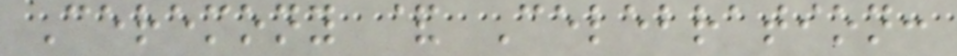Ceremony & Celebration:
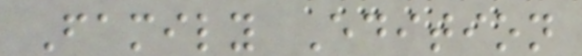Family Edition
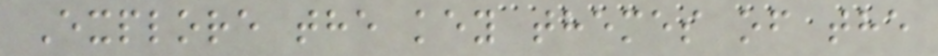Explore the key themes of the
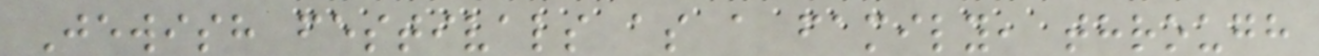Jewish festivals as a family, through
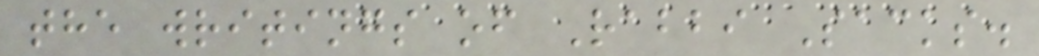the writings of Rabbi Sacks.
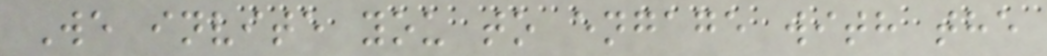We invite you to engage with the
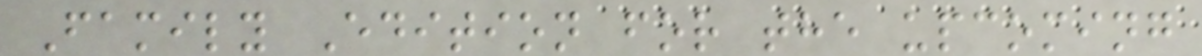Family Edition for the upcoming
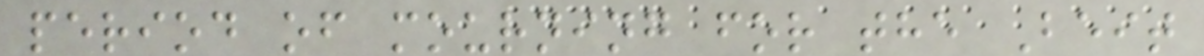period of mourning for the Beit
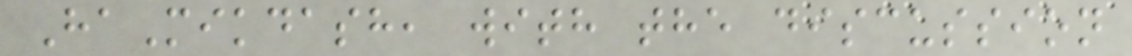HaMikdash, with the discussion
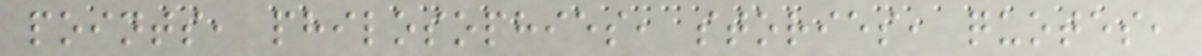points, philosophies, stories, quotes,
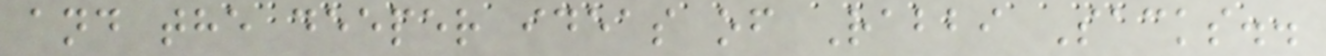and the deeper ideas of Rabbi Sacks..
